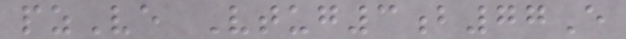pzVe Vtug3b77E
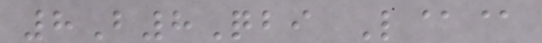8B8Qbi L@@
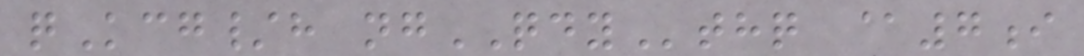qKcg/h ngQDYthq @7i
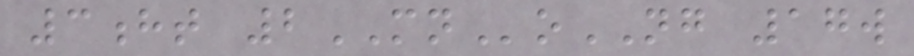3ht 2MNoNG 17w
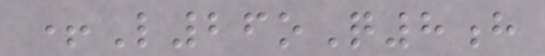+L26oQ8h
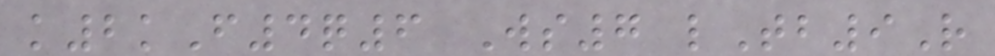k2kF4q6 Ws7 lTb9R
